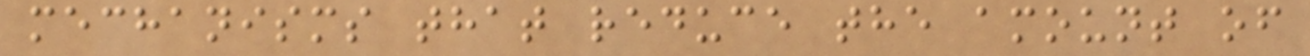mechanisms that reduce the amount of
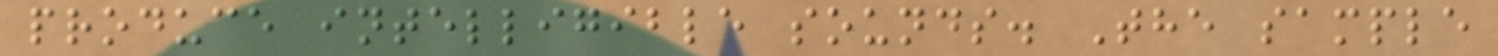produce intelligible sounds. The sample
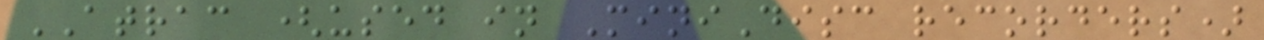ATRAC (used in MiniDisc recorders)
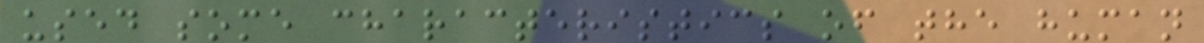used some characteristics of the human
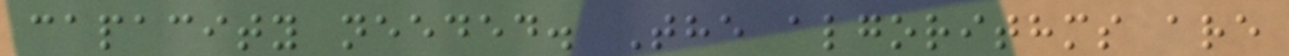capacity needed. The algorithms are
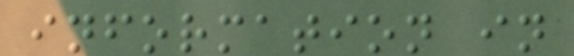information in
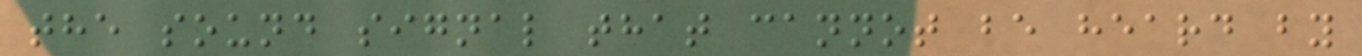the sound signal that cannot be heard by
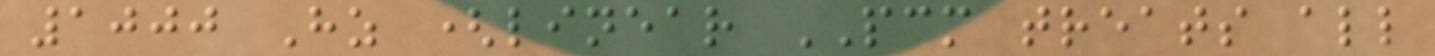1000 Hz (linear PCM treats all
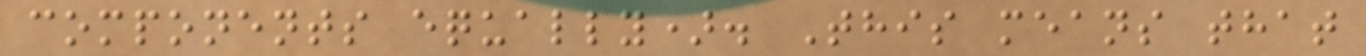components equally). This means that
